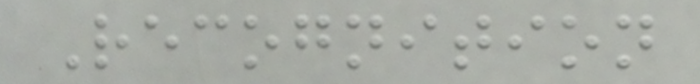Recognition
